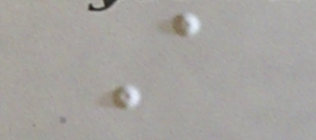A
